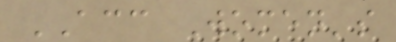ACC Women's
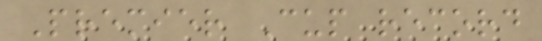Premier Cup record
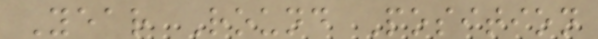Year Round Position
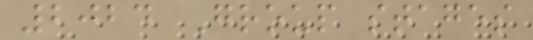2024 Group stages
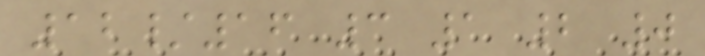12/16 3 1 2 0
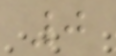0
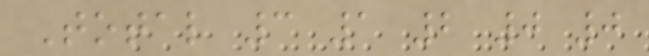Total 3 1 2 0 0
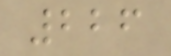226
